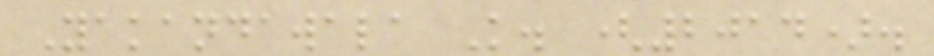Yakandawala K. (2014).
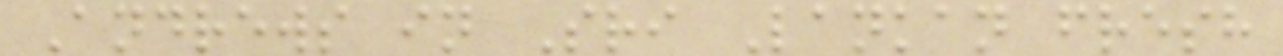Andrews in Sri Lankan fresh
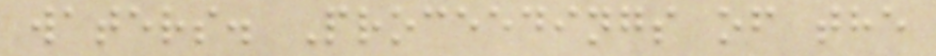waters. Proceedings of the
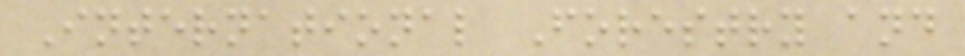International Forestry and
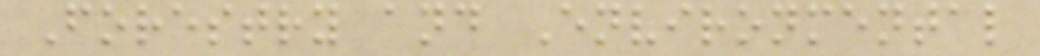Forestry and Environmental
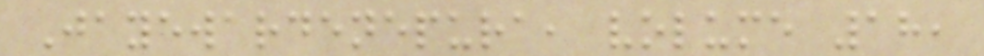Jayewardenepura, volume 18,
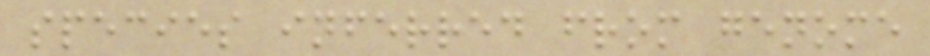species inferred from genome
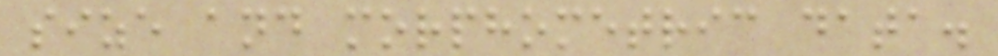size and morphometric data.
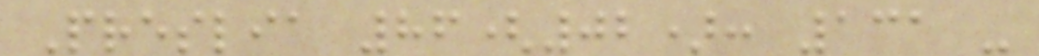Preslia 86(02): 131 -
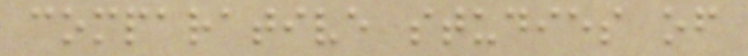comparative studies of
